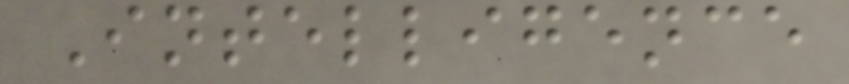Intelligence
